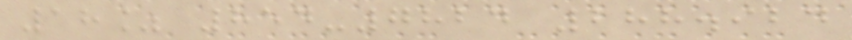18% 854-7824 288.924
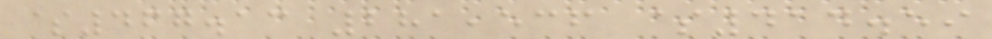$467.13 281,536 $414.59
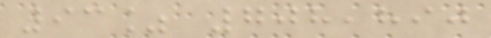93% 708,890
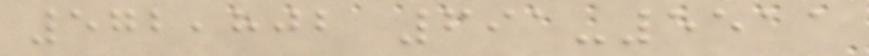572,802 691-5511
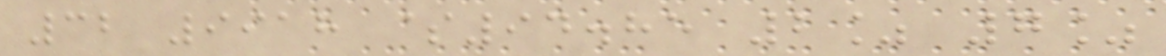32 9918 $94.85 2% 7%
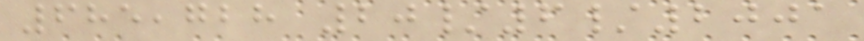685,728 20/6/2001
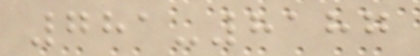781-8187
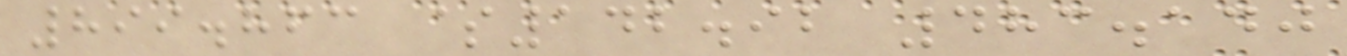899.863 $142.92 483.140
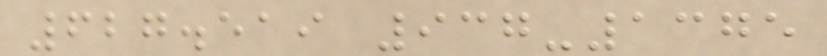627.519 937-1375
